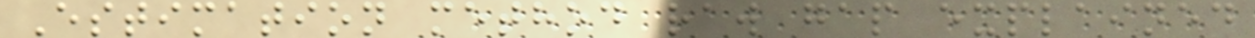Estimation method raw gap explained
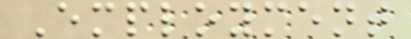Employment
